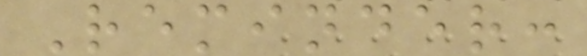Reminder:
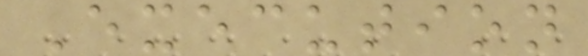Execution
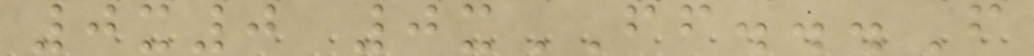0x0 0xFF...F
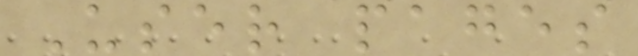User pages
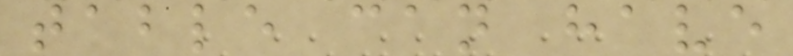table can have
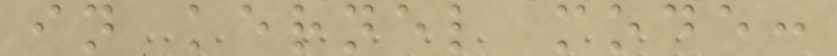in kernel mode:
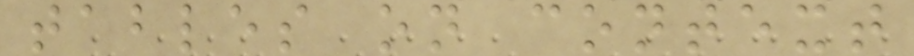tables on context
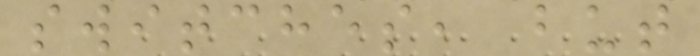switches, but
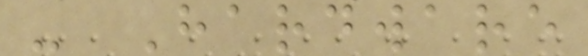- Hardware
